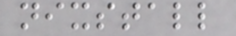nixstall
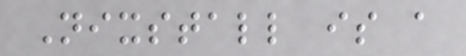Nixstall is a
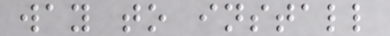way to install
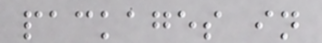packages in
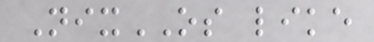NixOS like
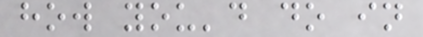how you'd do in
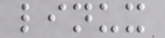linux
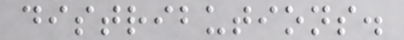distributions.
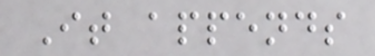It appends
